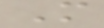M
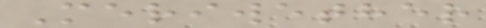Meriwether
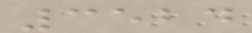3524
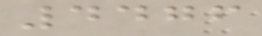4476
